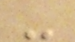-
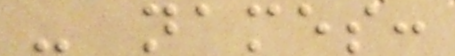- names:
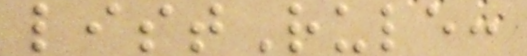listRule:
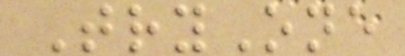TryOne
